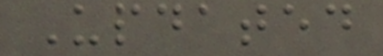Updated
